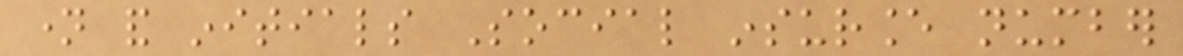name and initials Social insurance number
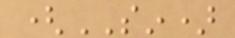(SIN)
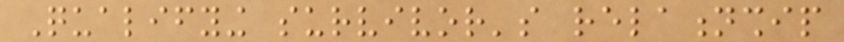Qualifying survivor's relationship
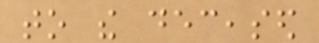to the deceased
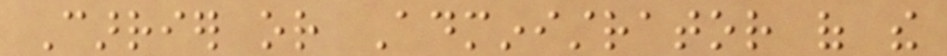Carrier or Administrator of the
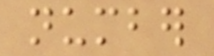number
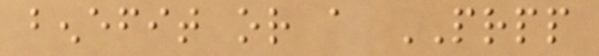benefit or a PRPP
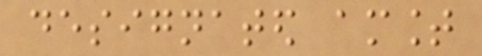designated amount
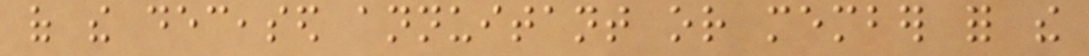of the deceased annuitant or member for the
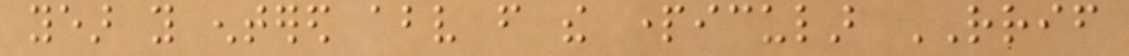year you entered above from the particular RRIF
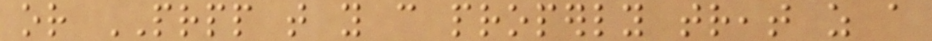or PRPP that you can properly treat as a
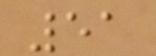51
